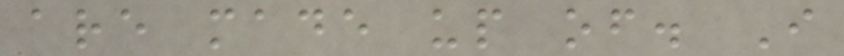are made up of. I
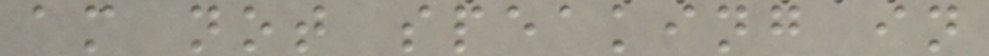am not speaking in
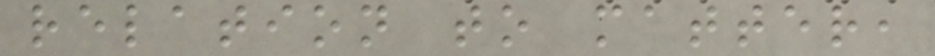relation to matter,
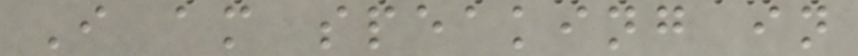I am speaking in
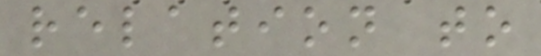relation to
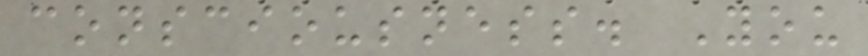consciousness. You
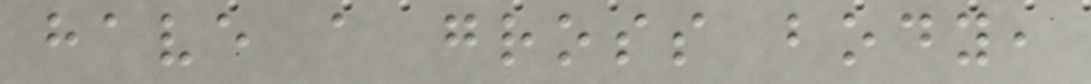have a gross body,
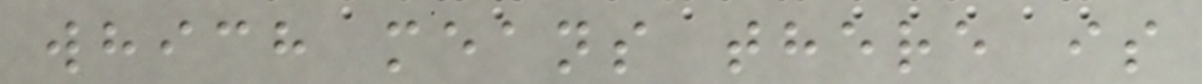which means there is
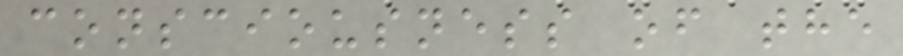consciousness of the
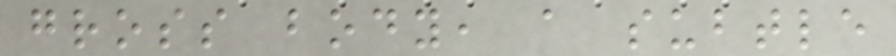gross body, a subtle
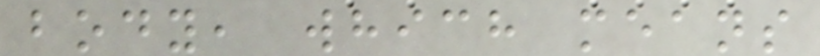body, which means
